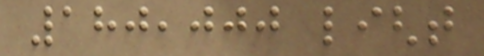180,000 light
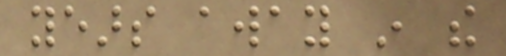years away in the
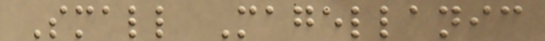Small Magellanic
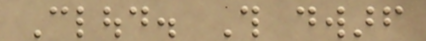Cloud. This dwarf
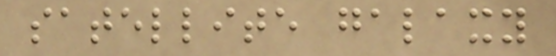satellite galaxy
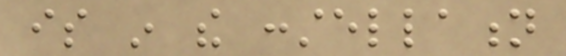is in the constellation
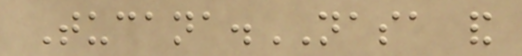Tucana.NASA and
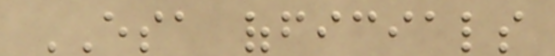ESA officials
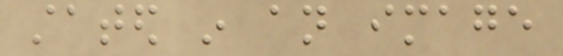stated in an image
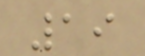19
